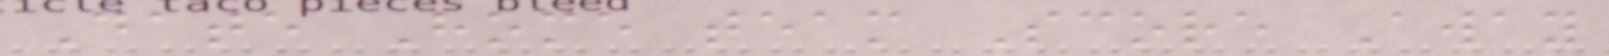Date Home team Score Away
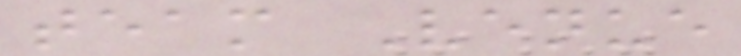team Venue
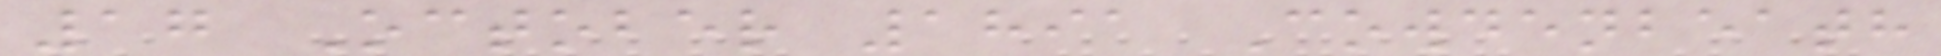17 October 1891 Cowdenbeath
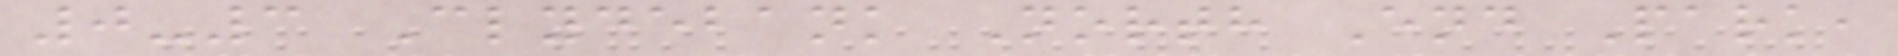0-3 Clydebank North End Park,
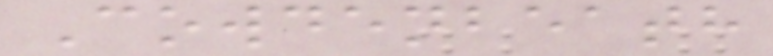Cowdenbeath
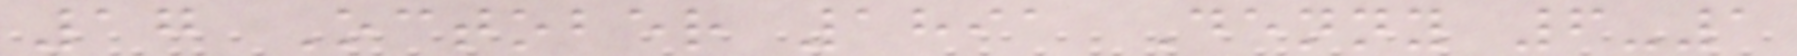17 October 1891 Denny 6-1
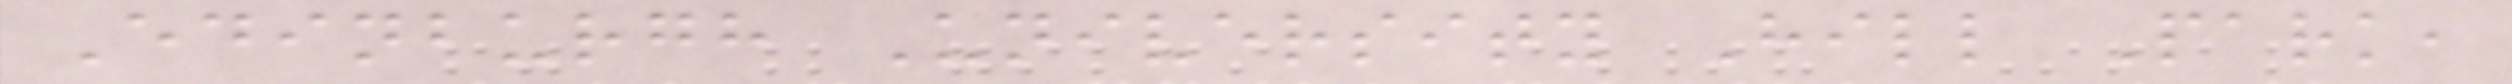Edinburgh University Hill Park,
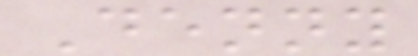Denny
